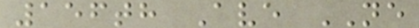156th Ave NE
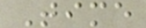Time
